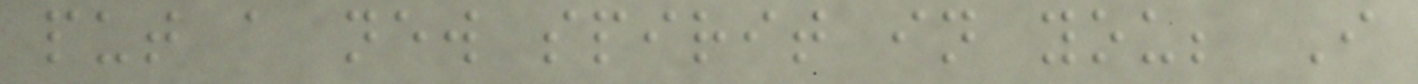put a new spirit in you; I
